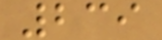239
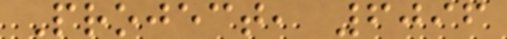Project, 6096
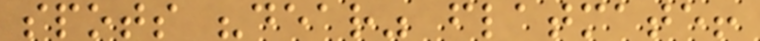spots "dear" flatmate!
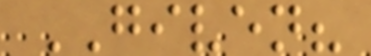GIVEN?
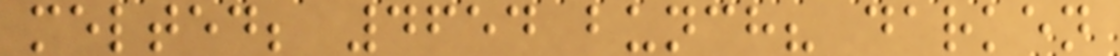melted; 4654 bunch? darken
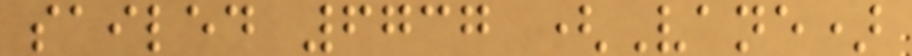sailed 6737 (Vane)
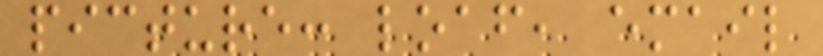picture: loaf, email
